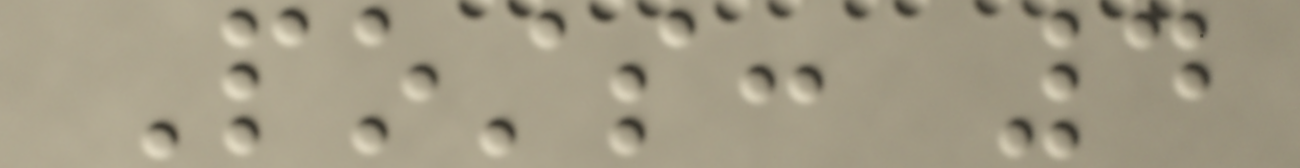Posts: 4
